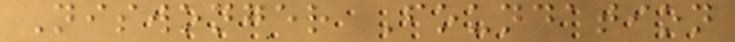Niswonger Foundation
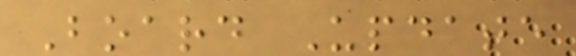Board Update
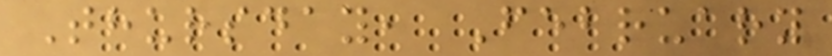Thursday, February
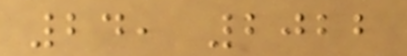24, 2022
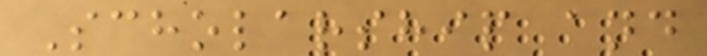Scholarship and
